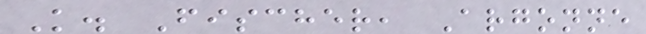K. Fischer, Argonne
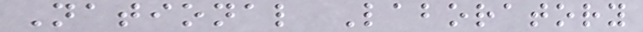National Laboratory
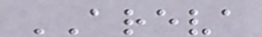AREVA
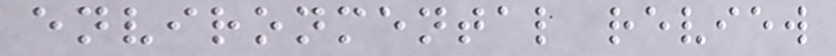environmental review
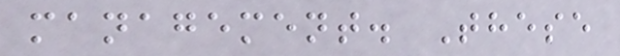management. These
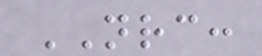NRC:
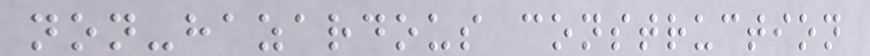non-hazardous construction
